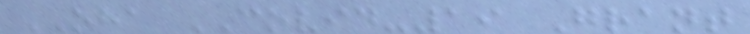OHA COVID-19 Grant
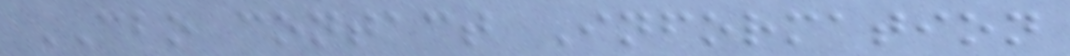CBO contact Information
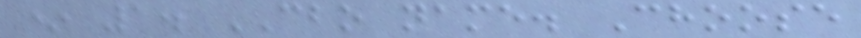* 1. CBO name. Choose
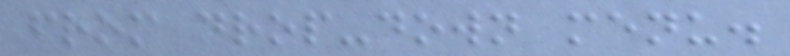from drop-down menu.
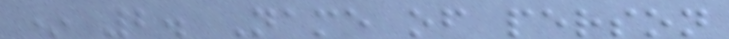* 2. Name of person
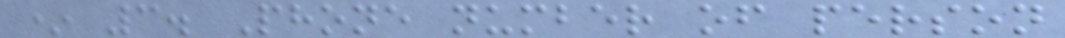* 3. Phone number of person
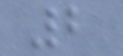2
